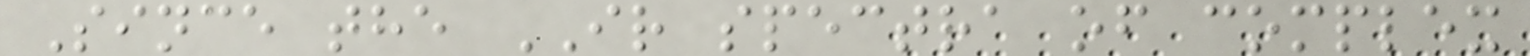Since the IR spectra of complex
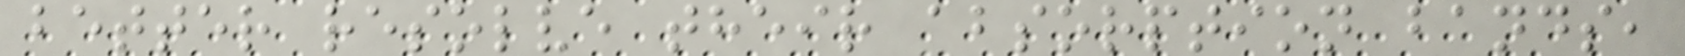better resolve their absorption bands,
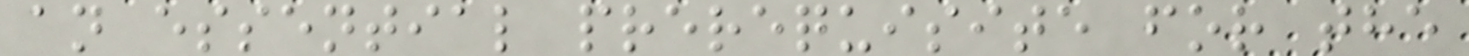an essential prerequisite for the
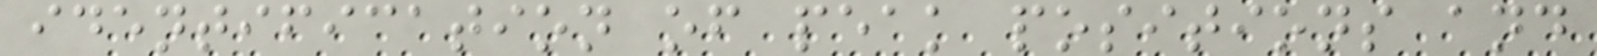identification of peak positions and
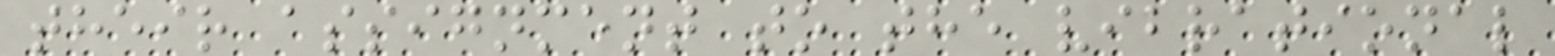their assignment to the vibrational
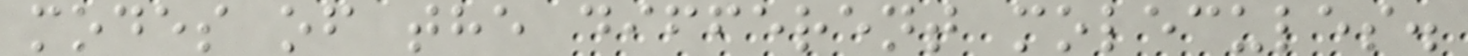modes of the different molecules.
